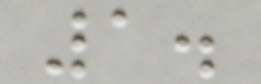1.
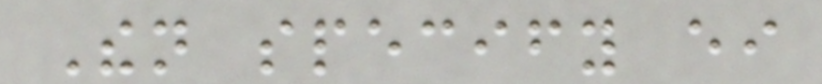Then specify either
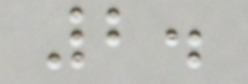2.
